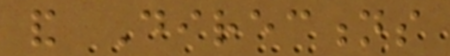and Directions
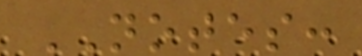NOTES:
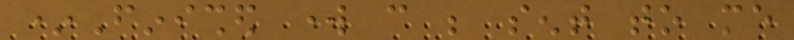*Finished work can be sent to me
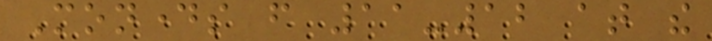Mondays from 11-12 at the
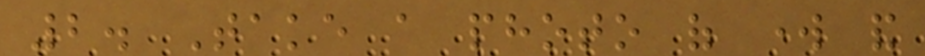2. Take a photo of work and
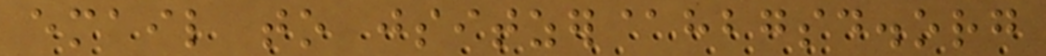email to jsitzer@hbgsd.org
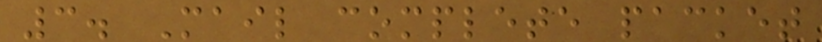3. Mail complete packet
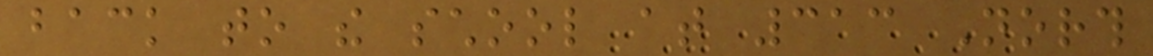back to the school at 313 North
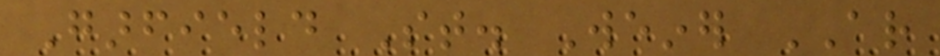Garfield St. Weiner AR
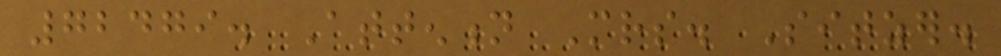72479. Attention Mrs. Sitzer.
